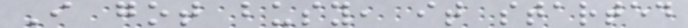I got busy, it started
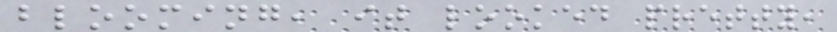blooming, it looked pretty,
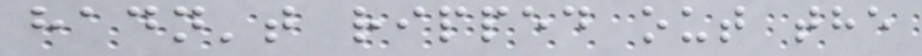hadn't ripped out the
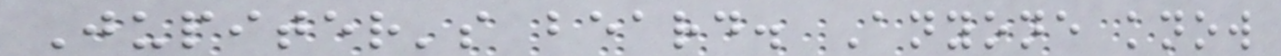Jupiter's beard. Anyone know
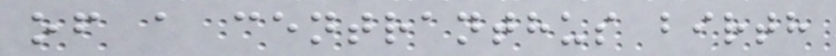of a centranthus birth
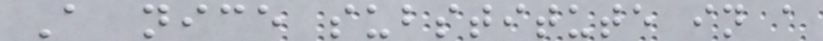A nice substitute in a
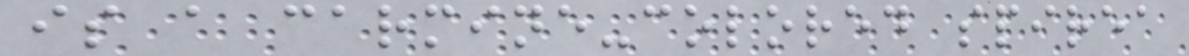is a carmine-colored spirea
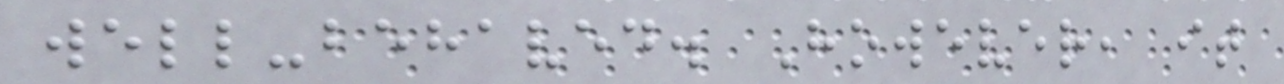well-behaved. However, it
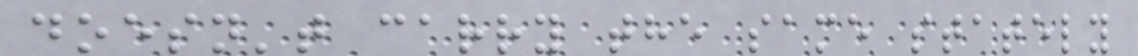doesn't carry the same stately
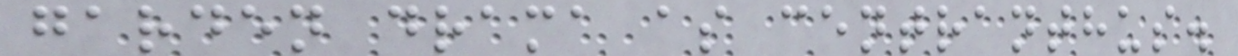garden drama as centranthus.
